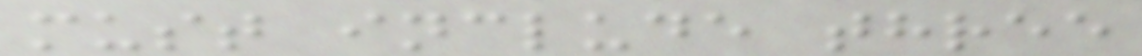must include three
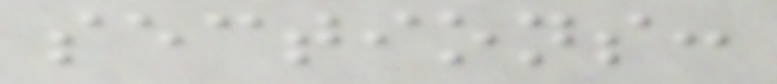sections:
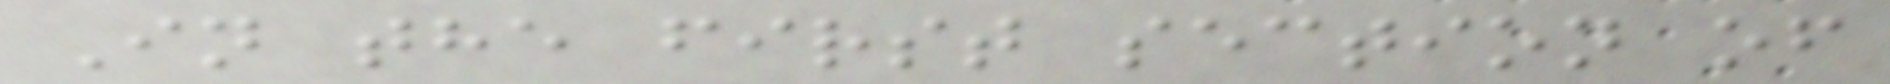In the first section of
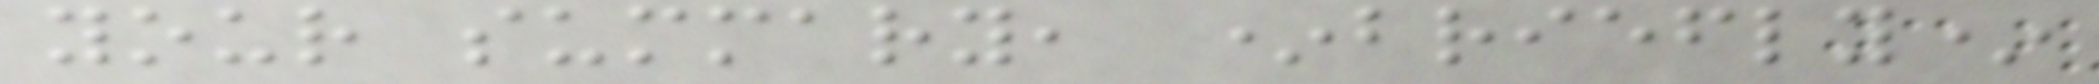your summary, *briefly*
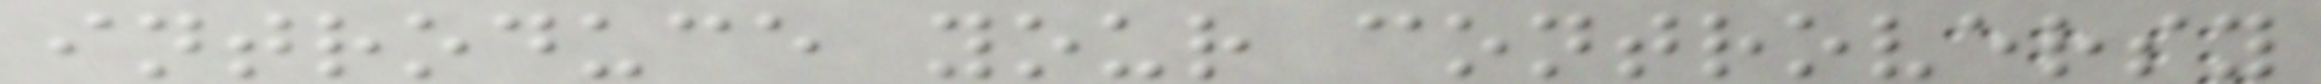introduce your controversy
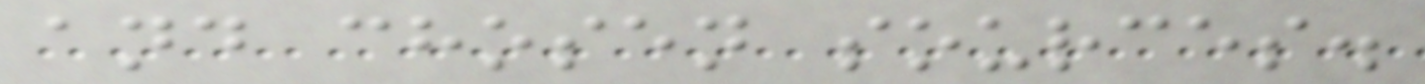and chosen sources.
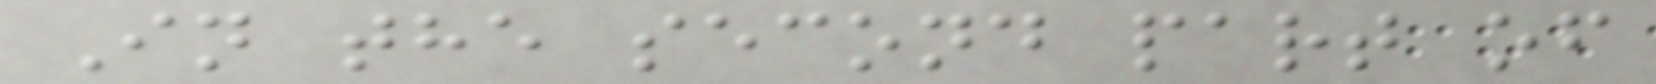In the second part of
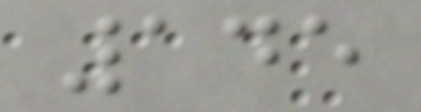145
